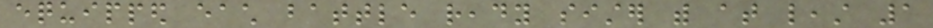equipped each battle ready sister with at least 1
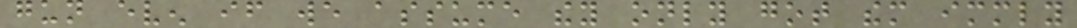gun even if we assume they only got them immediately
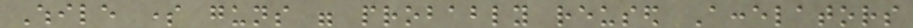While some guns were probably reused Accelators
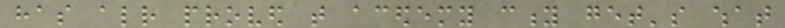has already proved that acedemy city get's what
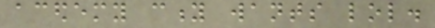acedemy city wants lol.
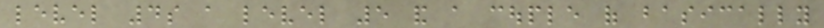level 4s a level 5 and a couple of basically
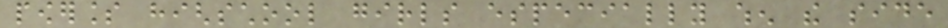powerless highschool girls especially when the side
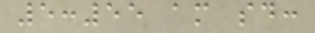5:55 am said:
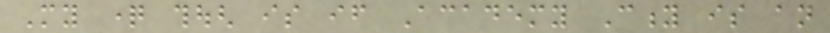My question though is if Academy City is an
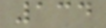134
